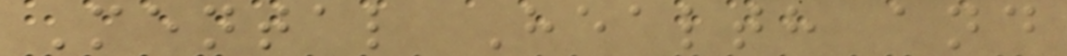Mental Health and
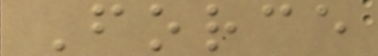Force
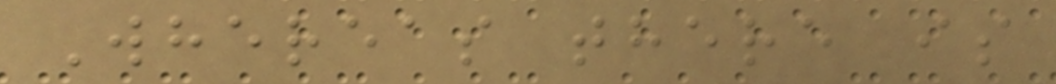Whereas there is
